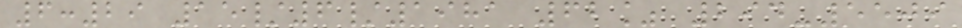6:29 15/6/1981 62% 294-5509
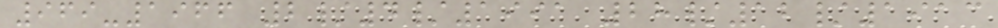969-1966 2/4/1991 28/12/1913
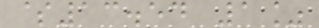$13.54 1%
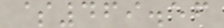$469.56
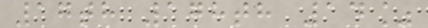17th 178th 14%
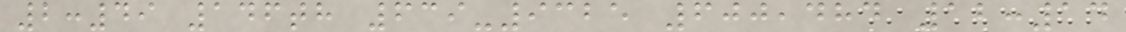2:49 146th 639-9325 600,484 12:14
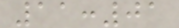11:01
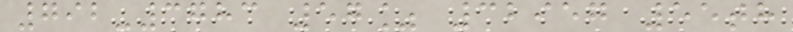792-3783 57% 32957 55th
